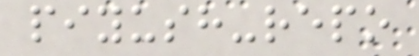piyush-repo
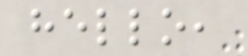hello,
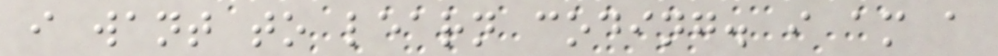i want to learn coding. i am a
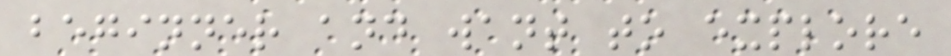beginner and want to explore
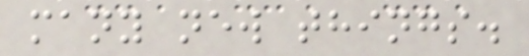many new things.
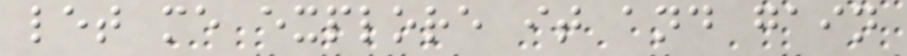let me explore it and gain
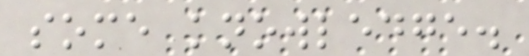some knowledge.
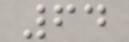64
